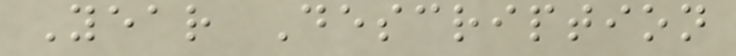Year Description
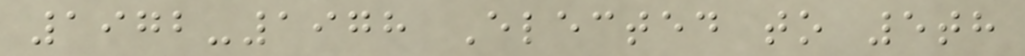1972-1978 Elected to 5th
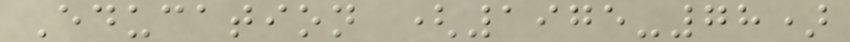Education (1975-78)
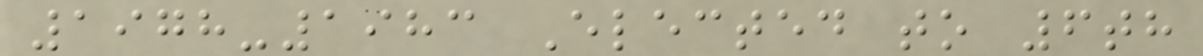1978-1983 Elected to 6th
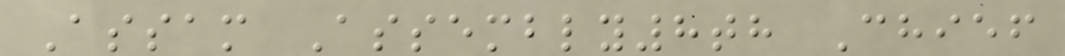Assam Assembly8th Chief
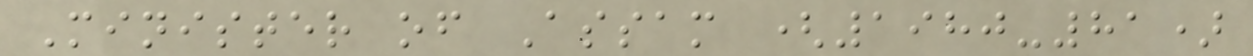Minister of Assam (1980-81)
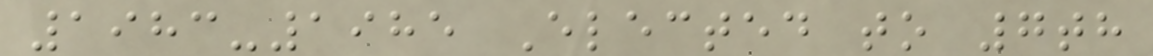1983-1985 Elected to 7th
